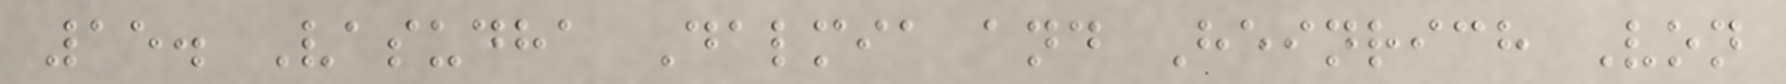15. Vasudha Dalmia and Heinrich Von
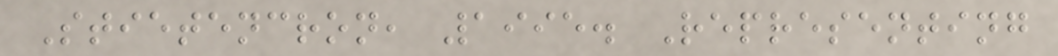Stietencron, 1995. Representing
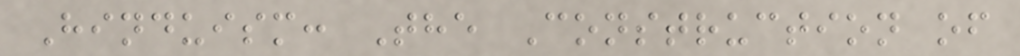Hinduism: The Construction of
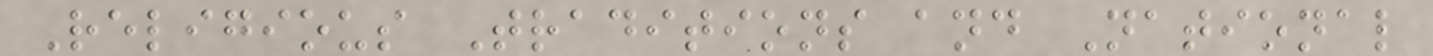Religious Traditions and National
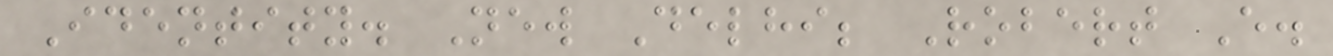Identity. New Delhi; Robert E.
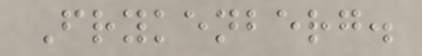Frykenberg.
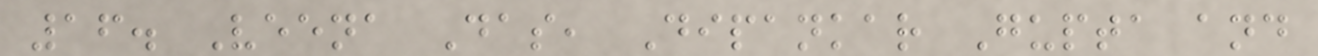16. Veena Das, Dipankar Gupta and
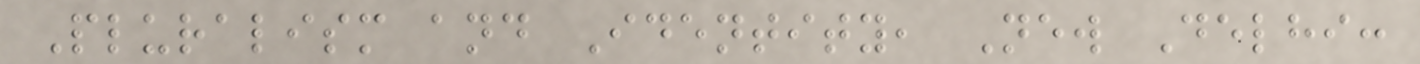Pluralism and Identity, New Delhi:
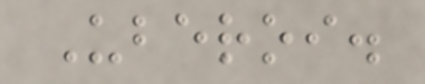Uberoi.
